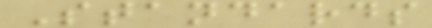Standards
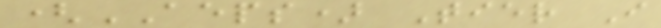(AEPS) Tier I
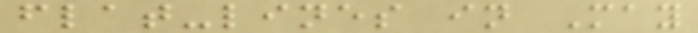flat-lines in May
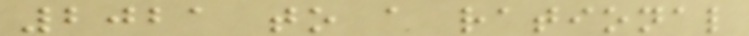2021 to a rational
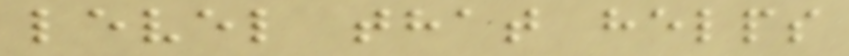level that helps
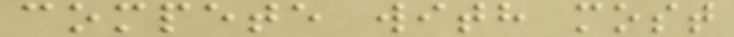compete with most
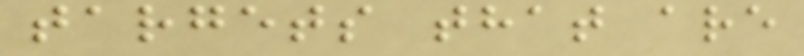targets that are
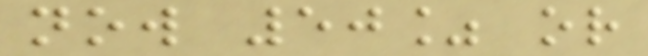now 50% or
